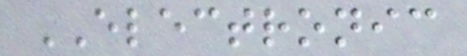ELECTRONIC
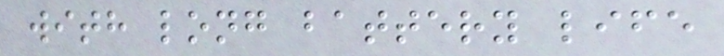with long battery life
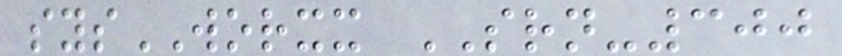sysWORXX SRN-300
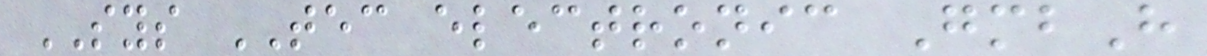SYS TEC electronic GmbH
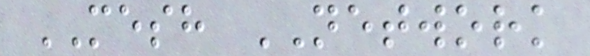MESH NETWORK
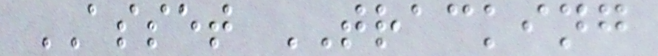ASSET TRACKING
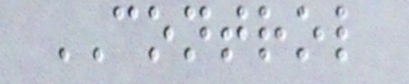CONTROL
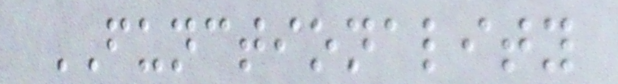FUNCTIONALITY
